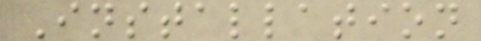Installation
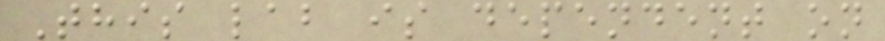This lab is dependent on
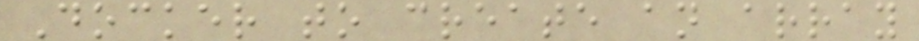Docker to create an array
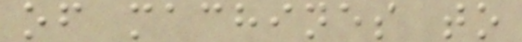of machines to
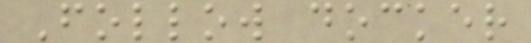Follow docker
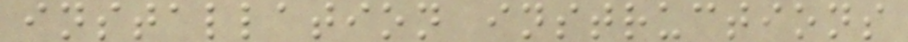installation instructions
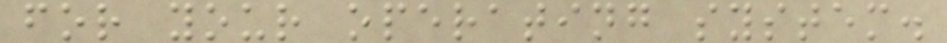for your operating system.
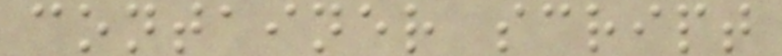container script
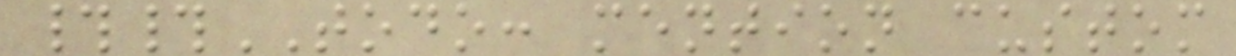##TODO: mention custom
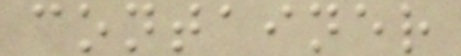container
